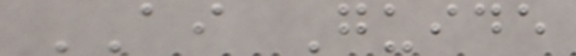AI Guide
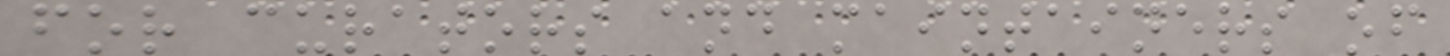for curators and maintainers of
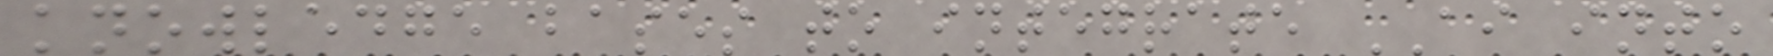knowledge bases to integrate AI into
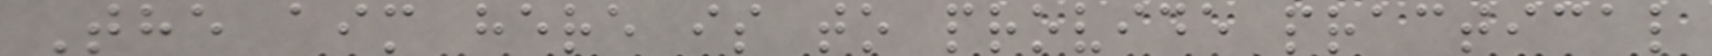The aim here is to provide practical
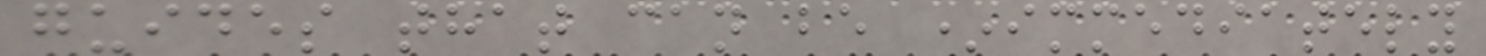guides that can be *immediately
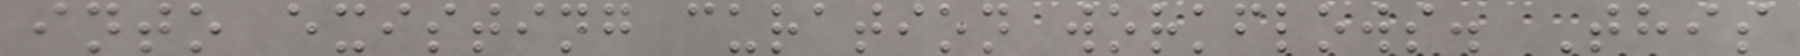into existing curation workflows. This
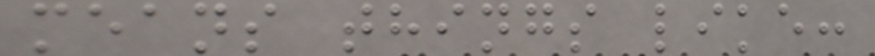means things like:
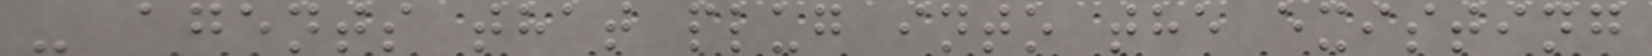- agents that plug into the existing
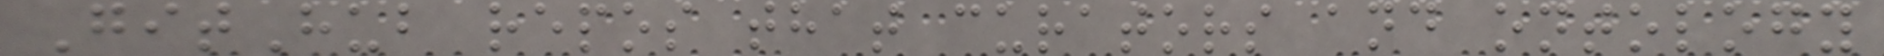GitHub repos that curators and ontology
